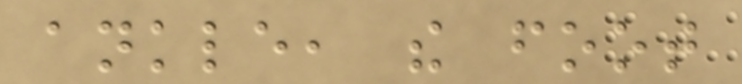ankle, the foot
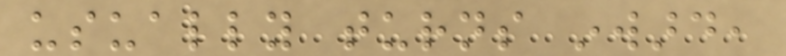usually turns inward,
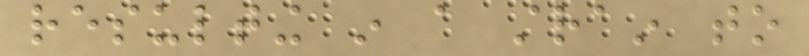resulting in a strain to
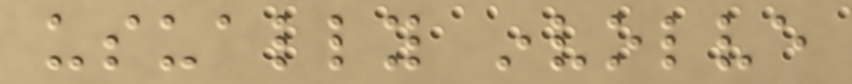usually involve
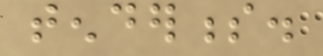tenderness.
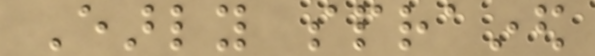Early sprained
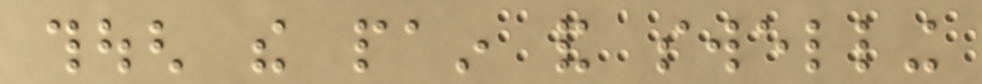though the pain and swelling
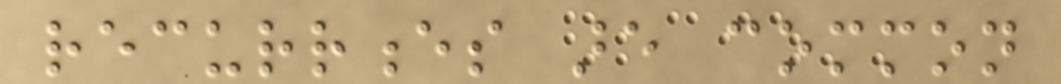recurrences are common
